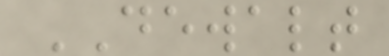DEWALT
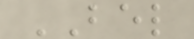BEL
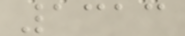1313
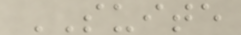SUITE
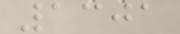1301
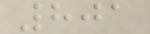801
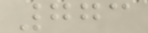773
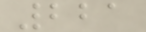221
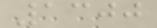1300
